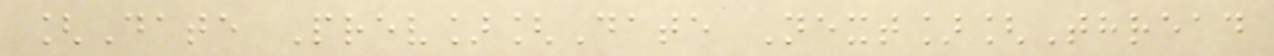[Date Prev][Date Next][Thread
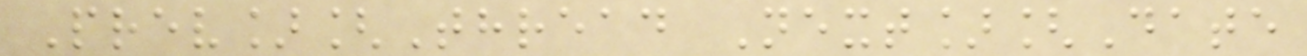Prev][Thread Next][Date
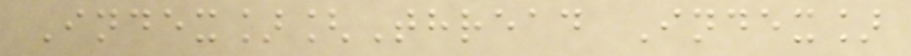Index][Thread Index]
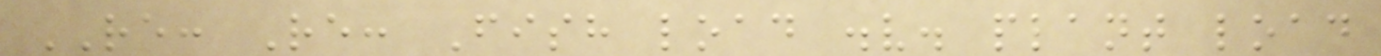RE: Re: Fish load .v. plant load
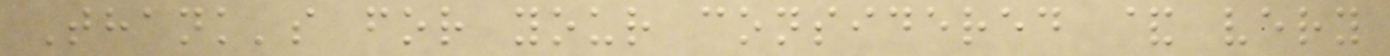Thank's for your considered & very
